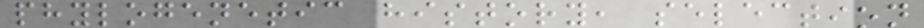phylogenetic history, selection
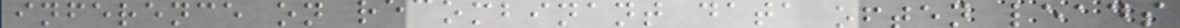inference on recombinant data often leads
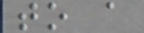to a
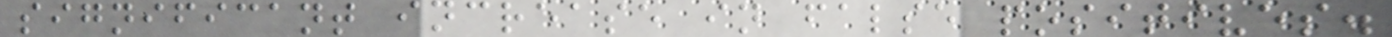significant increase in false positives.
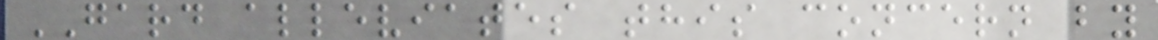GARD alleviates this concern by
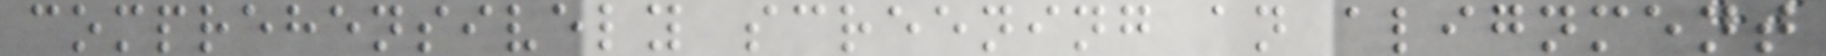comprehensively screening an alignment
